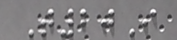T20I
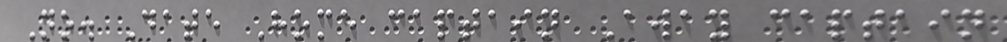No. Date Home captain Away captain
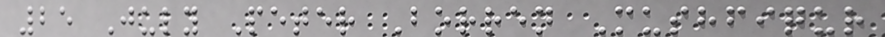25 July Peter Borren Mushfiqur
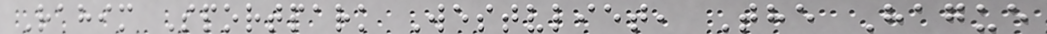Rahim Sportpark Westvliet, The Hague
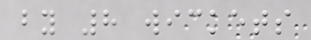by 8 wickets
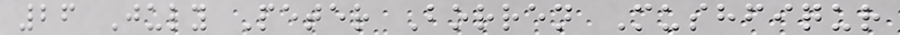26 July Peter Borren Mushfiqur
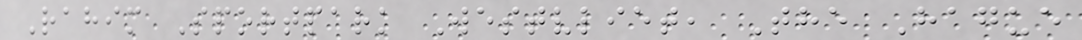Rahim Sportpark Westvliet, The Hague
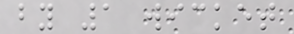by 1 wicket
